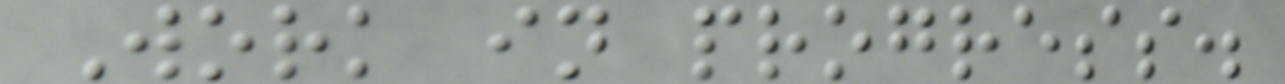Work in progress.
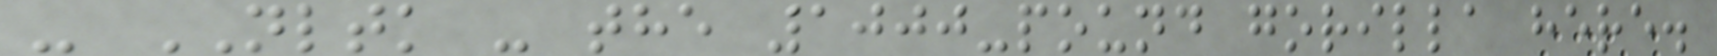- NLTK - the 1000-pound gorilla here.
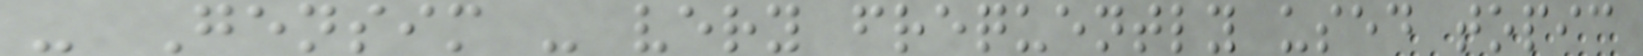- Gensim - very frequently used topic
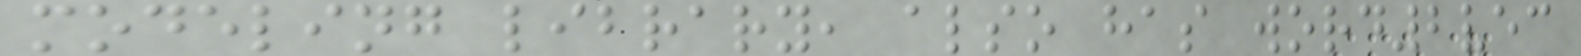modeling library, also has word2vec
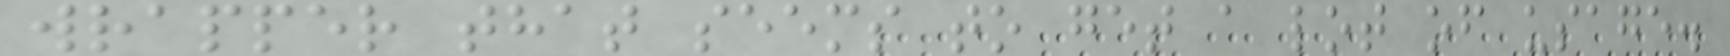wrapper that seems to get a lot of usage.
